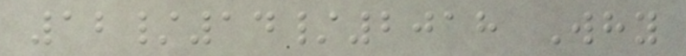12/14/2018 Why
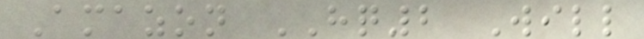Amazon HQ2 Will
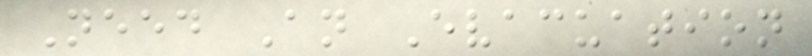Need An Evacuation
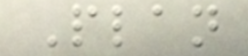Plan
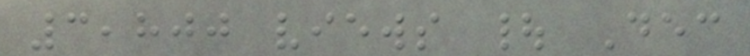3,800 views | Dec
